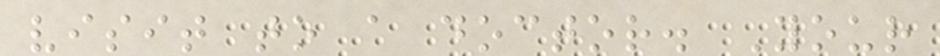visit to a doctor. Your
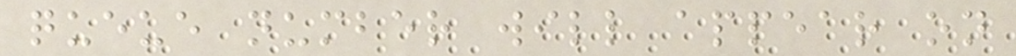queue number will appear on
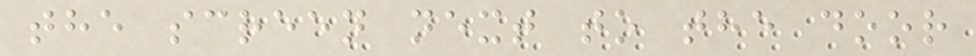the screen next to the door
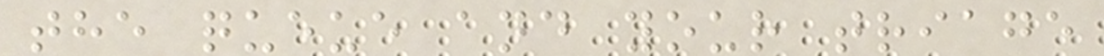the queue and your triage
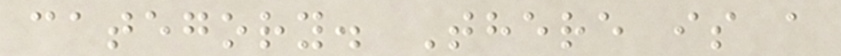category. There is a
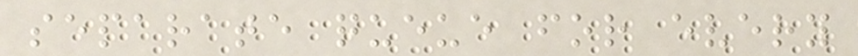separate queue for every
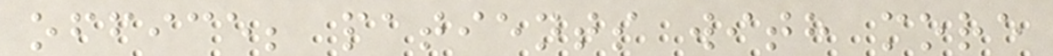office; patients with more
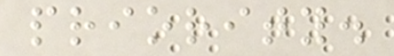priority.
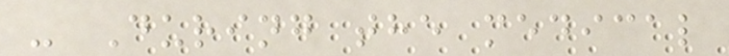- During the medical
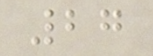27
